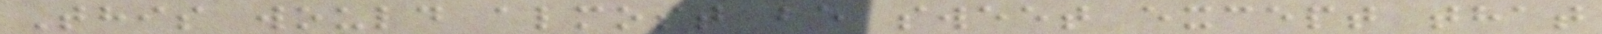This would almost be sweet except that
